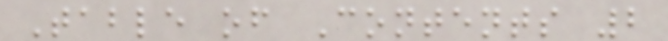Table of Contents 2
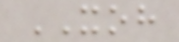XOH
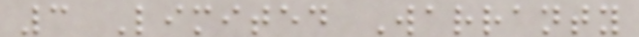3 Limited Warranty
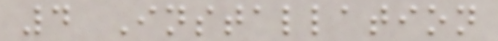4 Installation
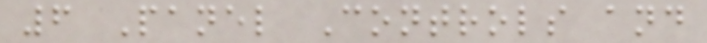6 Panel Controls and
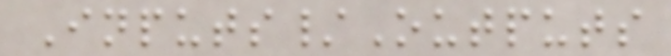Inputs/Outputs
